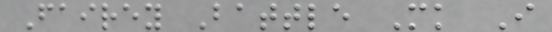Fairey Battle Mk I
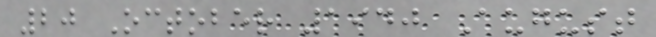20 October 1940 August
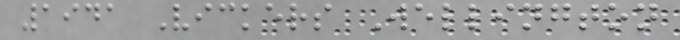1941 Vickers Wellington
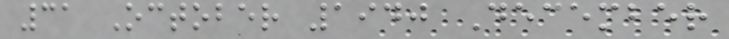31 October 1940 December
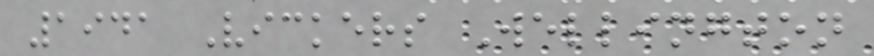1941 Vickers Wellington
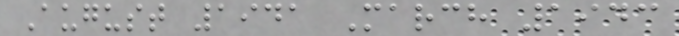August 1941 March 1943
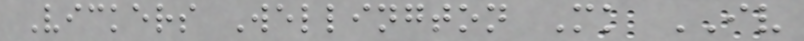Vickers Wellington Mk IV
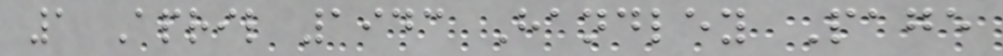1 April 1943 Handley Page
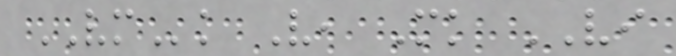VMk V, Mk VI
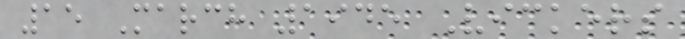15 March 1945 Vickers
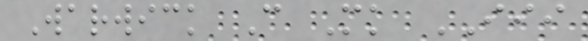Warwick C Mk III
